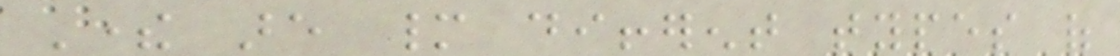There are many different types of
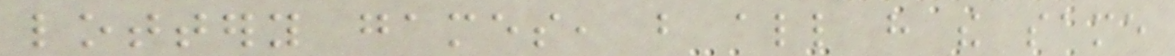lottery games, but all have the same
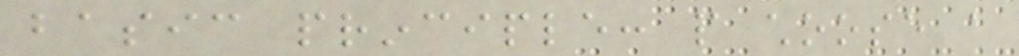basic principle: people choose a
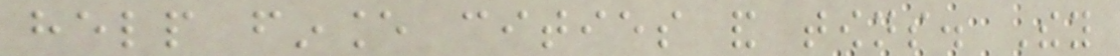help finance cities and towns. They
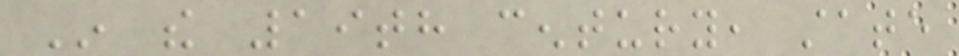In the 19th century, state
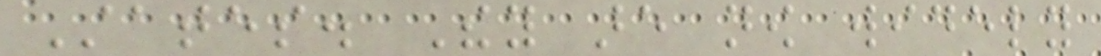States. They are now widely
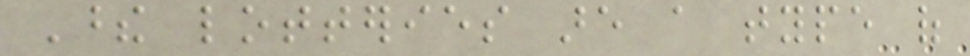These lotteries are a type of
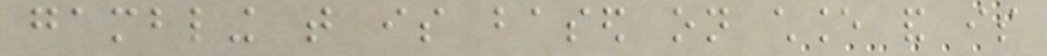gambling that is based on chance and is
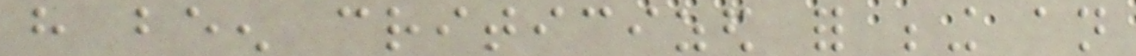have been criticized for being an
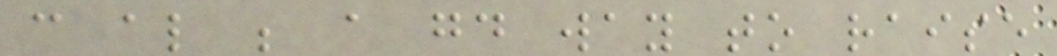can also be a good way to raise
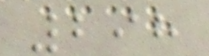298
